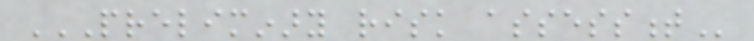PRELIMINARY RISK ASSESSMENT
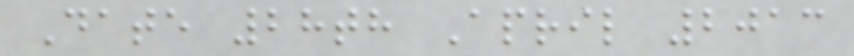Date 28th April 2013
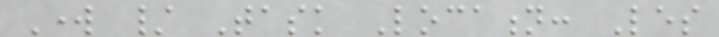Work / Task Location: Les
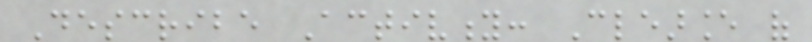Describe Activity: Clearance of
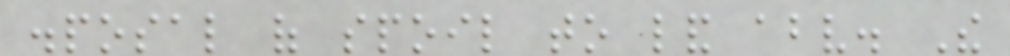disposal of spoil to land above. The
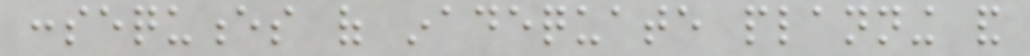consequences of inadequate planning and
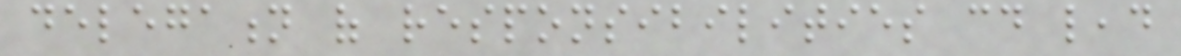delegation of responsibilities could lead
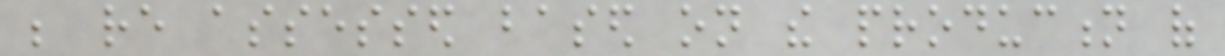be re assessed based on the production of
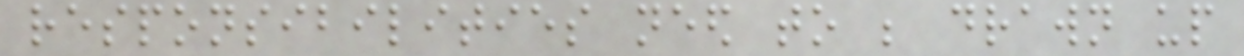responsibilities need to be drawn up
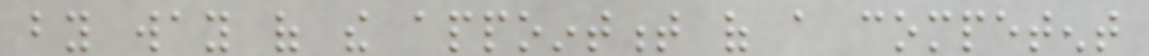by way of the appointment of a competent
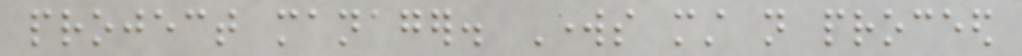project manager. Works must not proceed
